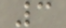3
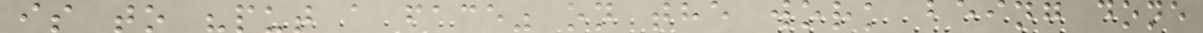is to "put a face" on the work being done
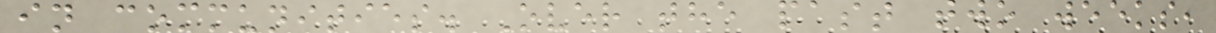in communities. Over the past two weeks,
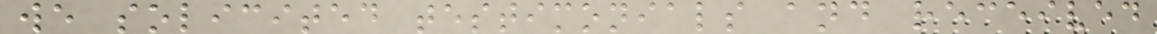we solicited testimonials and received
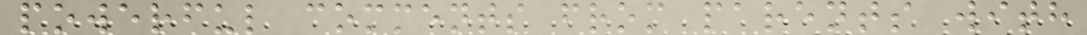powerful comments from parents with
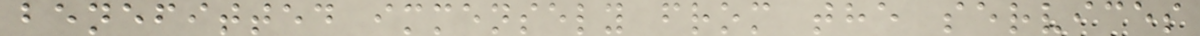benefitted immensely from the services
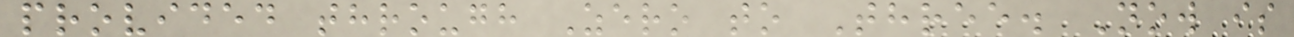provided through Zero to Three. Now is
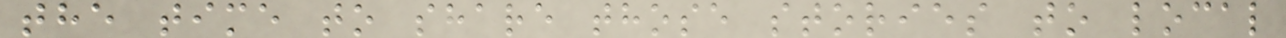the time to share those stories to local
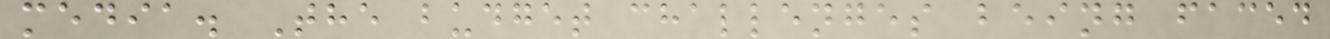media. The budget challenges being faced
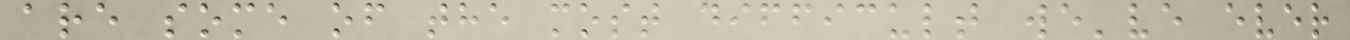are some of the most difficult we've ever
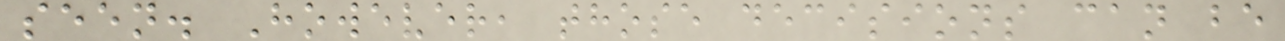seen. However, those decisions can be
